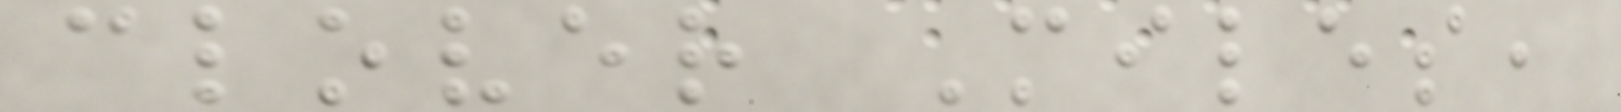clover Miles,
